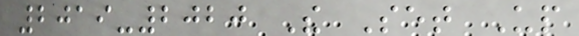2019-2020 The Set Up
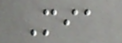Mia
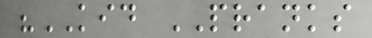"KID PRANKS
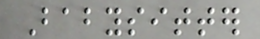Babysitter
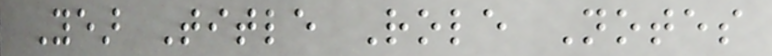Year Title Role Notes
